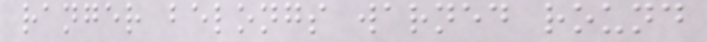ranger belongs warned round
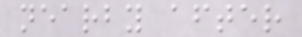nearby after
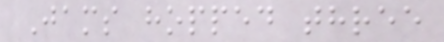Jams hopped three
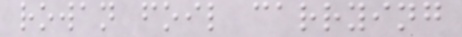rowan foil carrying
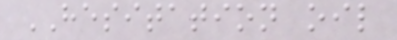HESITATION oil
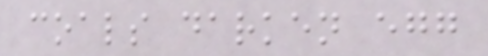coals darken egg
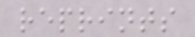reprints
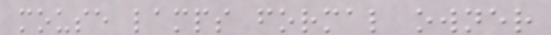mouse lamps formal owner
